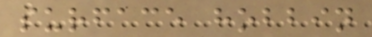surface hobbin
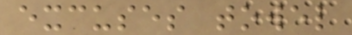excuses towel
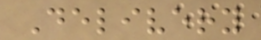Delivery
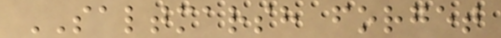SALTMARSH forget
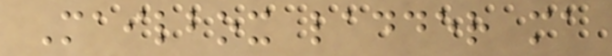Mailbox ladder ma
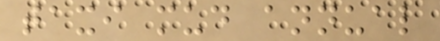taxi mud annual
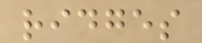ridges
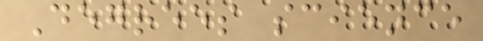Degrees science
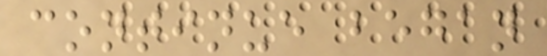continue began
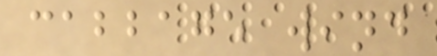cabbage wind
